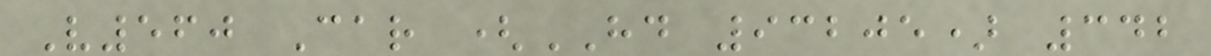V560 Car (HD 93205) 342
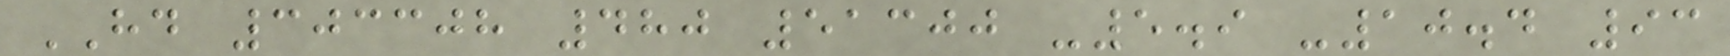HD 303308 480 51300 -5.9 -10.4 93
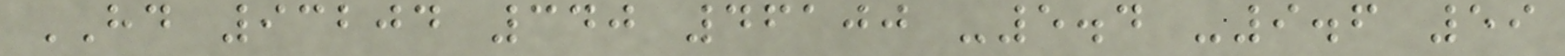HD 93204 340 46100 -5.4 -9.6 59
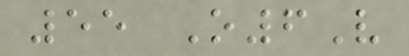55 O6V
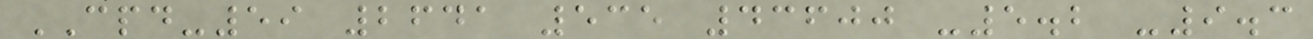CPD-59 2641 535 43600 -5.2 -9.3
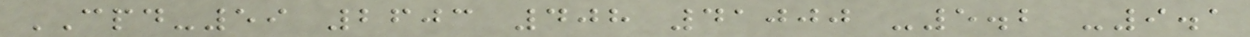CPD-59 2603 408 41000 -5.2 -9.1
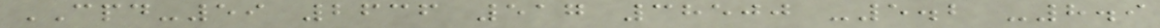CPD-59 2636 517 38500 -5.2 -8.9
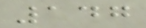147
